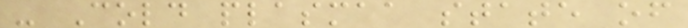- Cold plasmaa state of
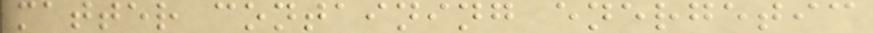matter containing energetic
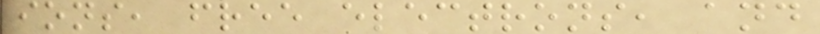ions, free electrons, and
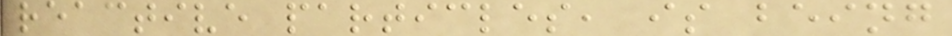reactive particles, is being
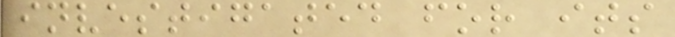investigated for its
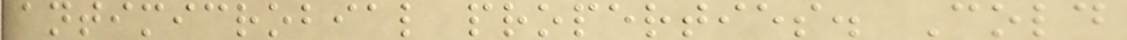antimicrobial properties. Cold
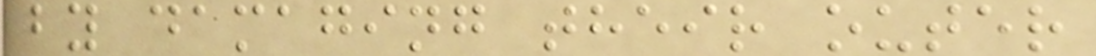by damaging their outer
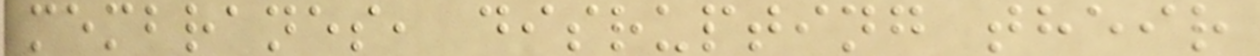membranes, disrupting their
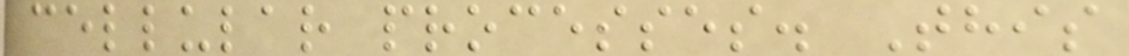cellular processes. This
